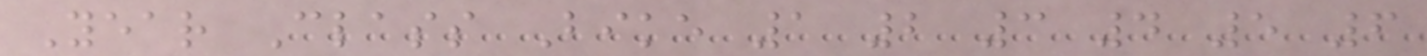Year Class Bike 1 2 3 4 5 6
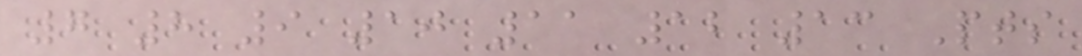7 8 9 10 11 12 13 Pts
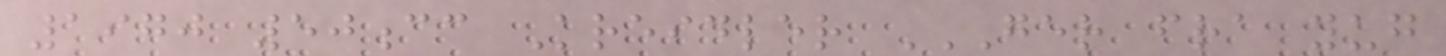1970 50cc Kreidler GER FRA YUG
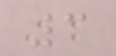3
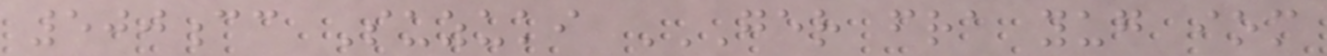500cc Suzuki GER FRA YUG IOM
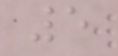5
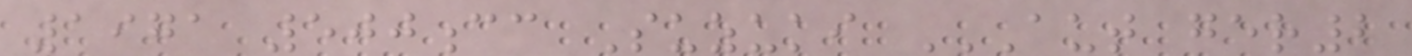1971 500cc Suzuki AUT GER2
